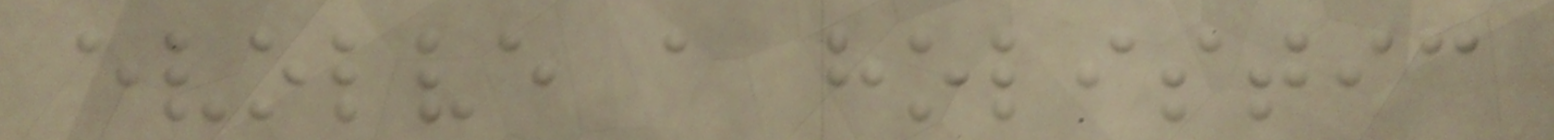evolve a holistic
